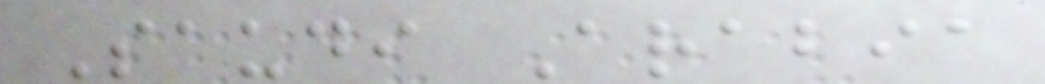Saudi Arabia
